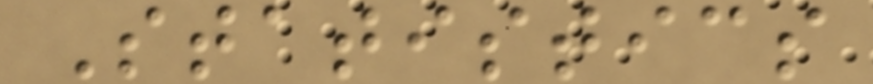Statistics
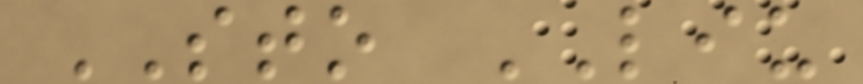STO LIU
